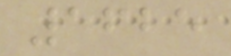1625
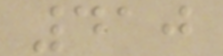410
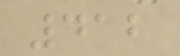412
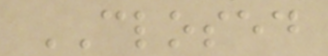CLOSED
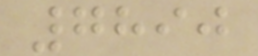7890
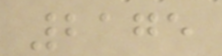2175
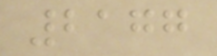2177
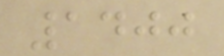1400
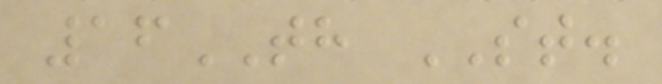16TH ST.
